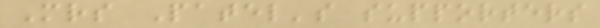Mrs Patel's supporters
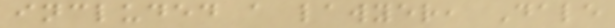included a lawyer, Dale
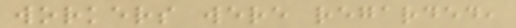workers were regarded,
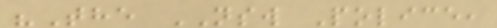"The NSW Police,
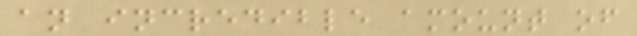an incredible amount of
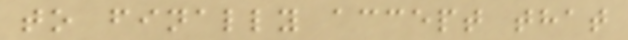to finally accept that
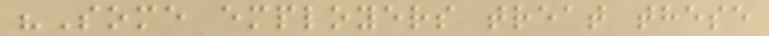"Some employers treat these
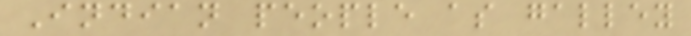Indian people as galley
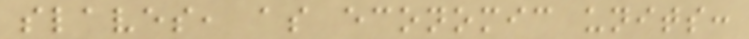slaves, as economic units:
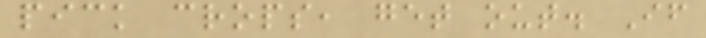pick crops, get out. If
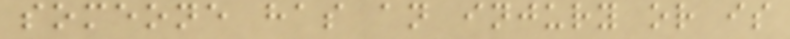someone has an injury or is
